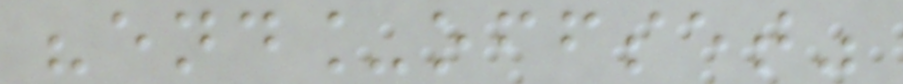"end_offset"
